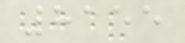8155
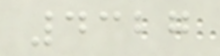4327
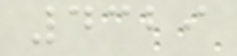4329
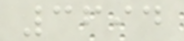3694
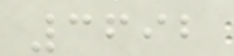3692
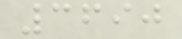3690
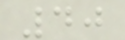40
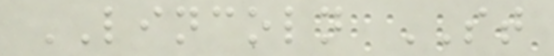LINCOLN ST
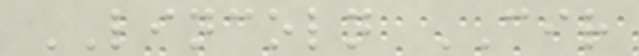LINCOLN CIR
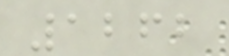1262
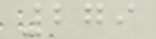279
